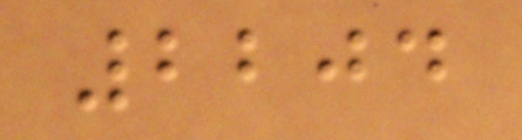2204
